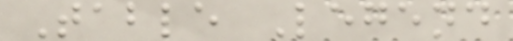Table Legend
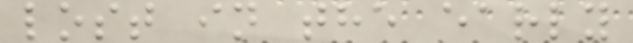lost in the early
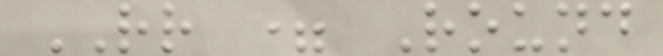RR = Round
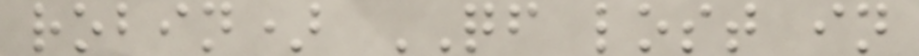robin) QF lost in
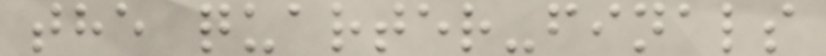the quarter-finals
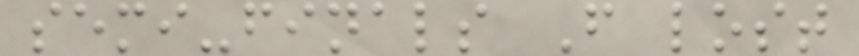semi-finals F lost
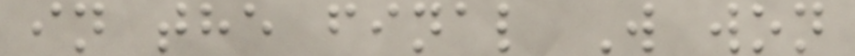in the final W won
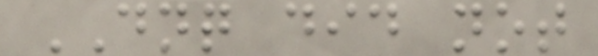DNQ did not
